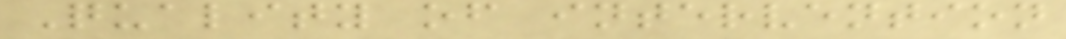Quality of intervention
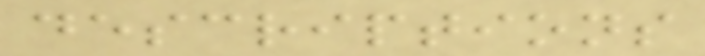descriptions
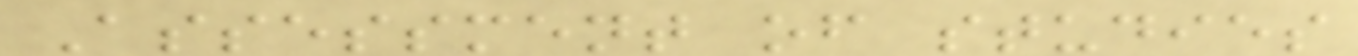Assessment of studies
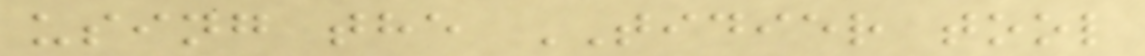using the TIDIER tool
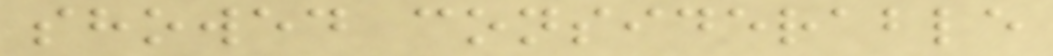showed considerable
